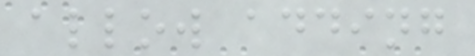allow adding
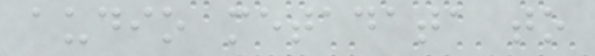audio metadata to
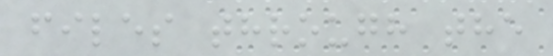files through the
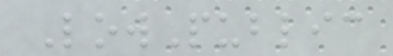LowPublic
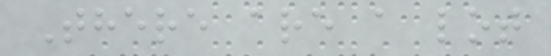There are a lot
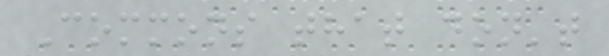Commons that don't
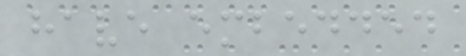have embedded
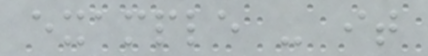example - it
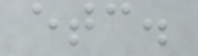etc.
